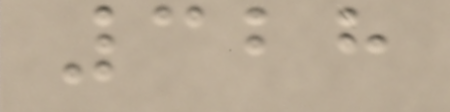328
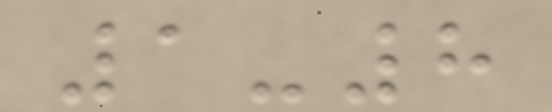1-8
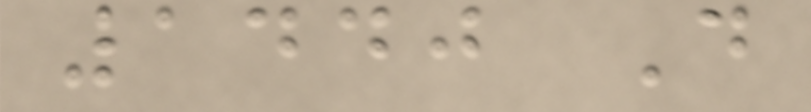1440 D
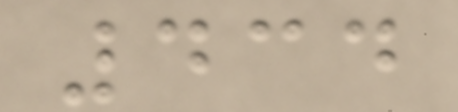434
